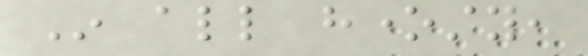In all honesty,
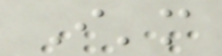I'm
